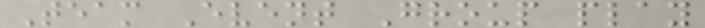Team Event Group play
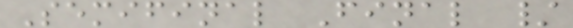Semifinal Final /
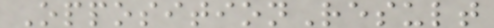OppositionResult
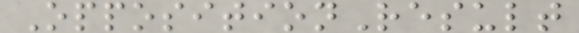OppositionResult
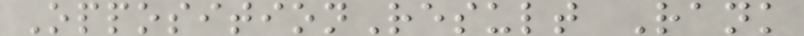OppositionResult Rank
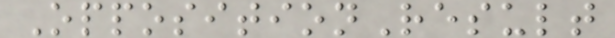OppositionResult
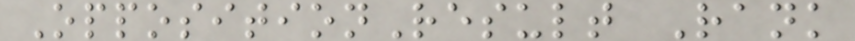OppositionResult Rank
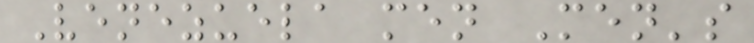Venezuela men Men's
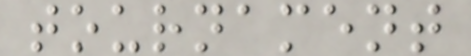tournament
